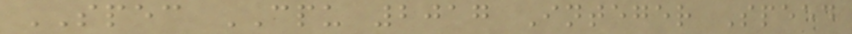SPEC CPU 2017 Integer Speed
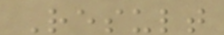Result
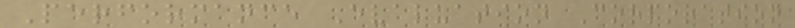Performance Evaluation Corporation
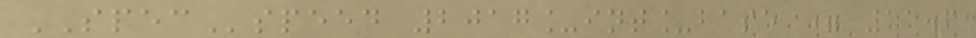SPECspeed 2017_int_base = 11.6
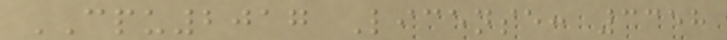CPU2017 License: 3358
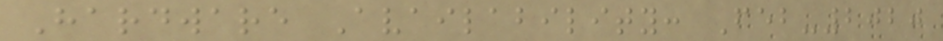Hardware Availability: Feb-2020
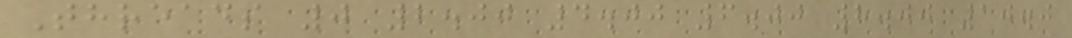Threads 0 2.00 4.00 6.00 8.00 10.0
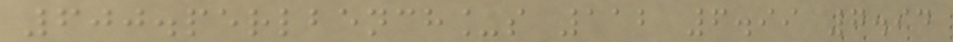600.perlbench_s 112 6.99 7.94
